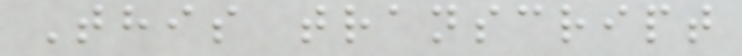This transcript
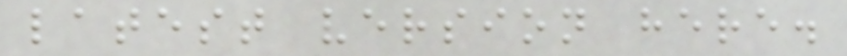latest version here.
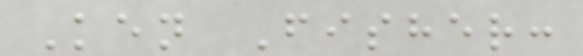Ken Fisher:
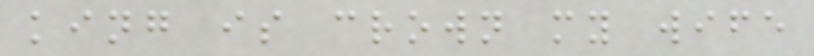king is crown my wife
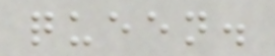queen.
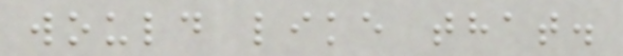would like that.
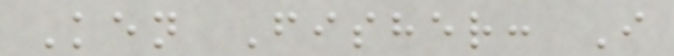Ken Fisher: I
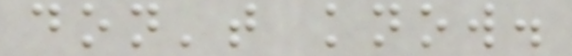don't know.
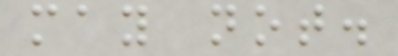may not.
